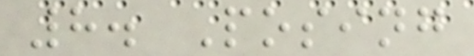8. Posing
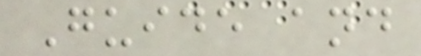Guide and
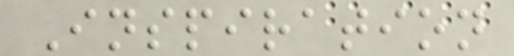Inspiration
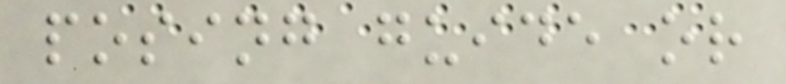posing guide or
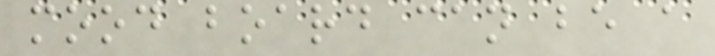mood board can be a
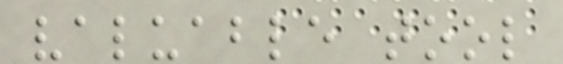valuable tool
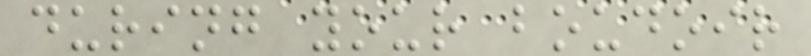during your boudoir
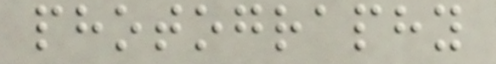photography
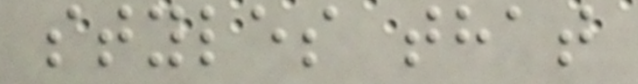styles that
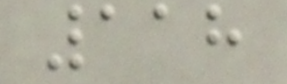118
